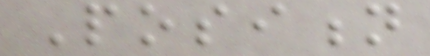Position
